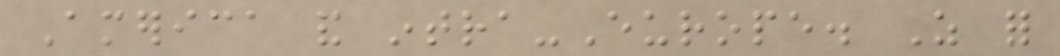America and intra-Europe. As for
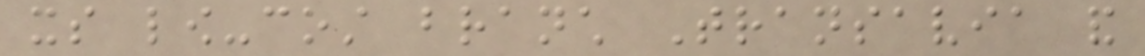its low-cost branch Transavia and
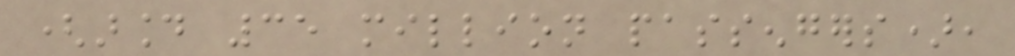(around 35 million passengers),
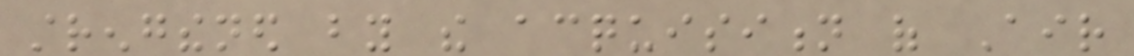strengthened by the acquisition of Air
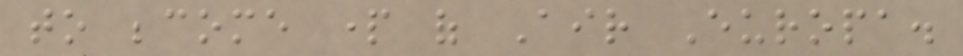to become part of Air Europa.
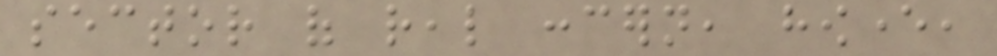sector of real concern, however,
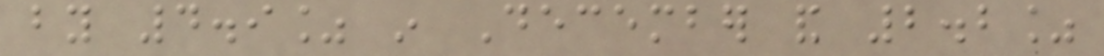by 4.9% in December and 2.2%
